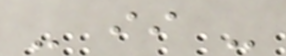- ii -
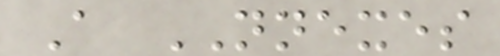A NNEXES
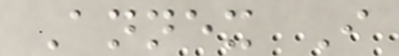Annex I
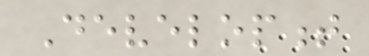Development
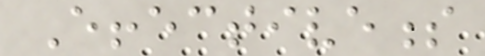Effectiveness
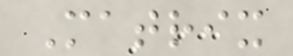Matrix
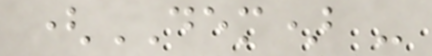(DEM) -
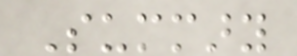Summary
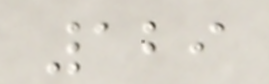129
